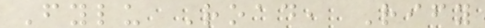Fylu Road, Rify
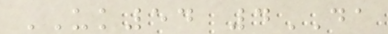UK54 4DA
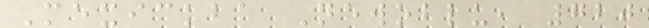Mexickba Newoblu, 720
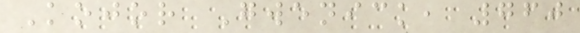Kojor Gwenick, 760
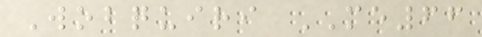Wobquiri ME66
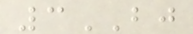3BJ
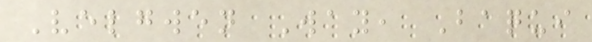Velgwen Way, Baqui
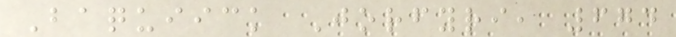Baquiick Jorfyri, 674
